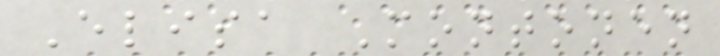Elisa Montonen
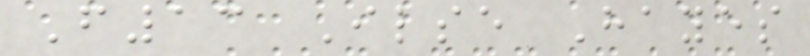F13 Ilse Hayes
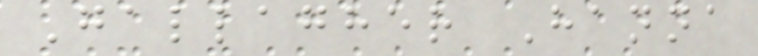Gallagher Hanna
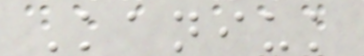Kaniuk
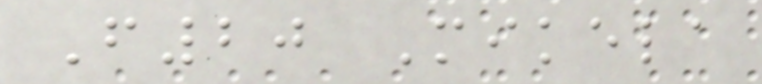F20 Mikela
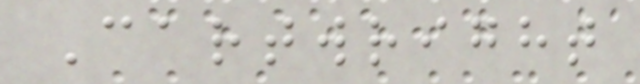Cartwright
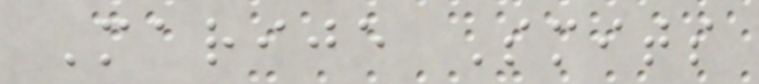Marije Smits
